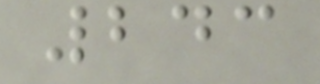243
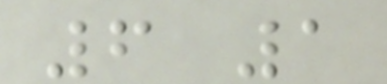6 1
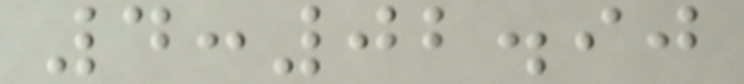4:02.90
